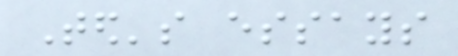Ted's essays
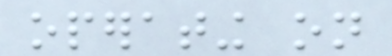operating on
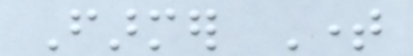Farmer Time
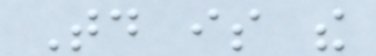Today is the
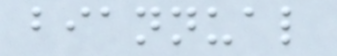biannual
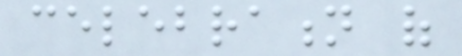celebration of
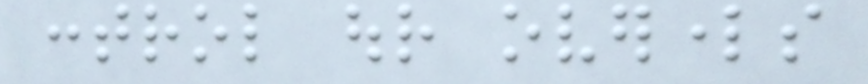control our overlords
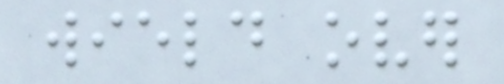wield over
